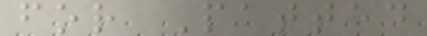for Patted
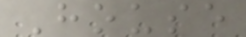House
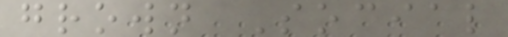grown Social
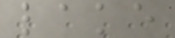lake
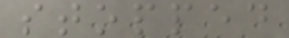stopped
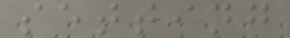setting
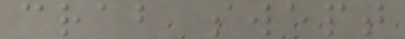crab swept
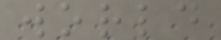world
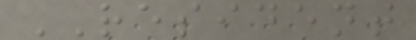RESIDENT
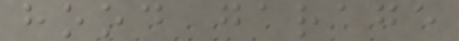hood garage
